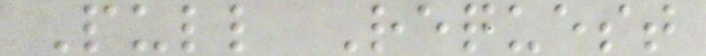Pull Request
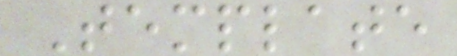Template
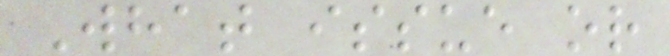What issue or
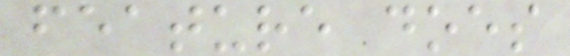feature does
